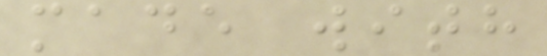made with
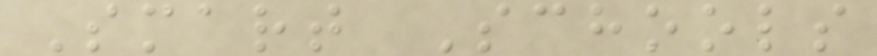Smart Schools
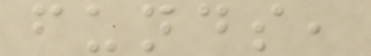funds,
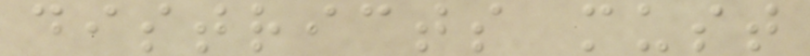districts must
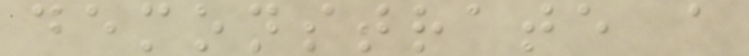demonstrate a
